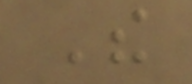The
